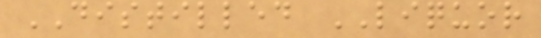DISTILLED LIQUOR
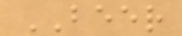BEER
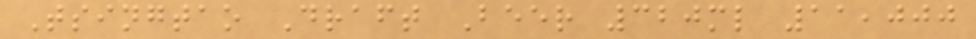Tsingtao Draft Beer 320ml 11,000
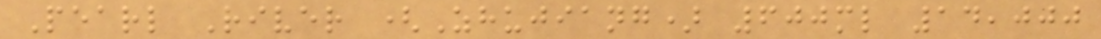Pearl River (Zhujiang) 600ml 14,000
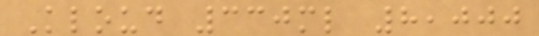Kloud 330ml 8,000
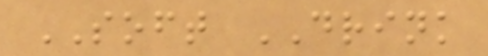SOFT DRINK
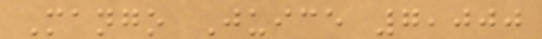Mango Juice 7,000
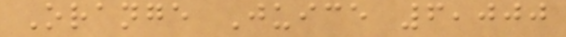Orange Juice 6,000
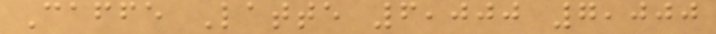Caffe Latte 6,000 7,000
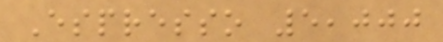Espresso 5,000
